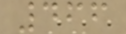466
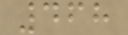468
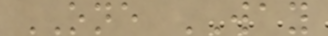ONE WAY
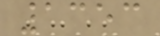1353
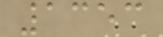1353
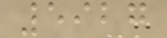5927
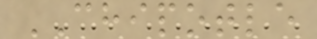CHIPOTLE
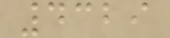4329
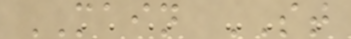MAIN ST
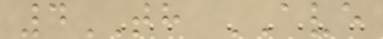4TH AVE
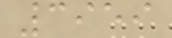3959
